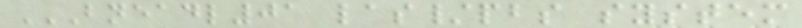BNEADL01 LAS/PBS SYSTEM
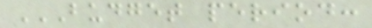BUDGET PERIOD:
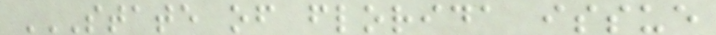STATE OF FLORIDA ISSUE
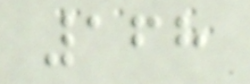168
